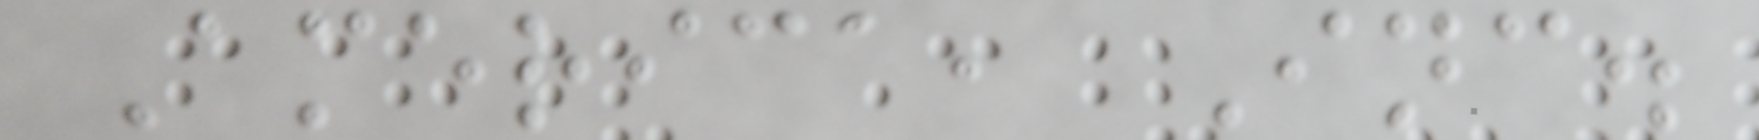America, Inc.
